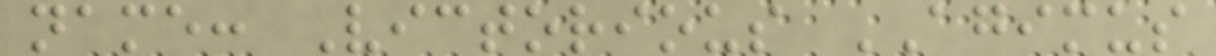name: Victorious AGIMUS
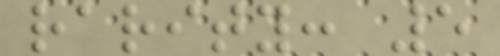rarity: 5
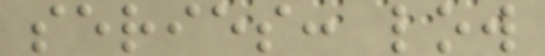series: low
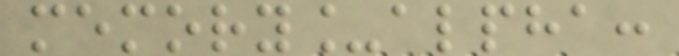memory_alpha:
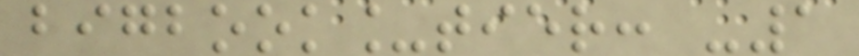bigbook_tier: -1
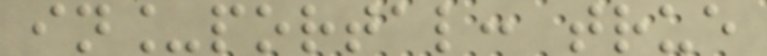in_portal: true
